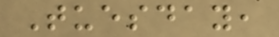Tuesday,
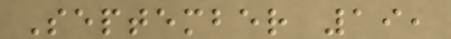September 19,
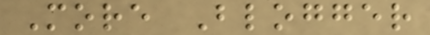More Blogger
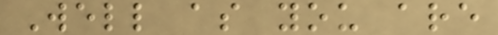Well as you are
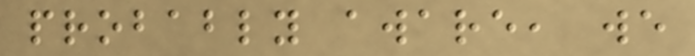probably aware, we
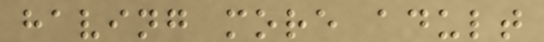having more adult
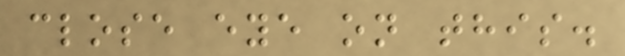close eye on this.
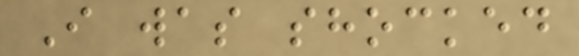I was shocked
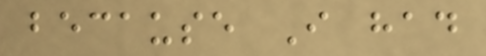because I had
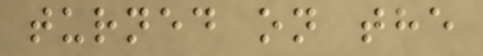turned on the
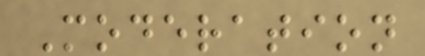Moderation
